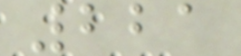221
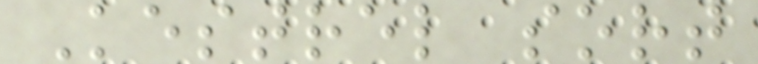Kestrel sort
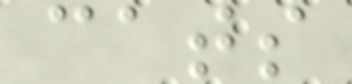cats
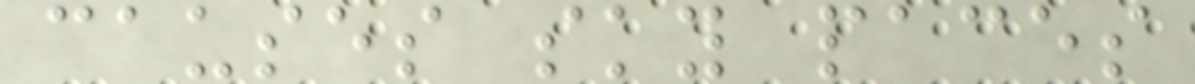causes sky paces
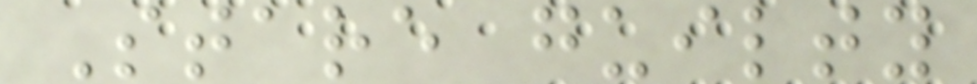Stare guilty
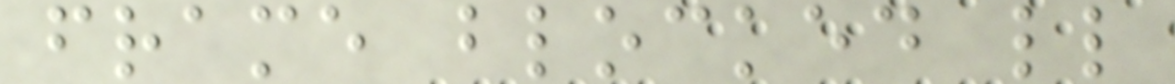frame blocked ll
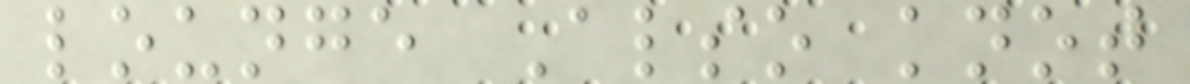lounge Also knot
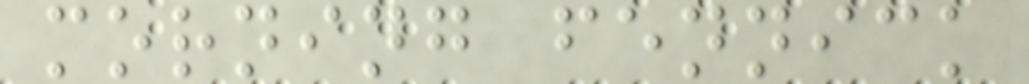morning fennick
